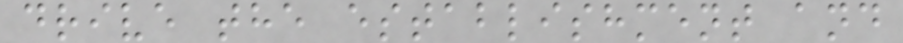drive the establishment and
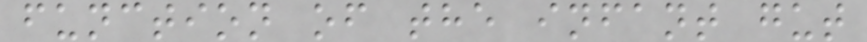function of the infant gut
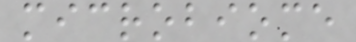microbiome
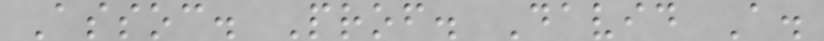Assoc. Prof. David A.
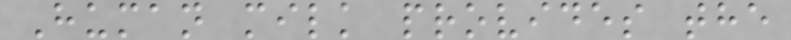Human milk provides the
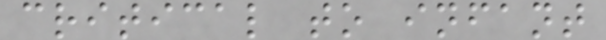critical to infant
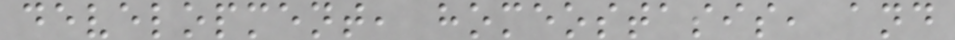development, homeostasis, and
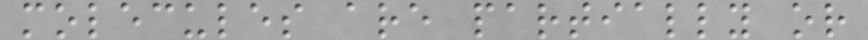molecules are partially or
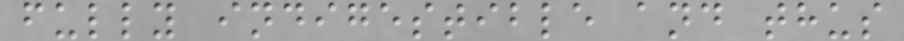fully indigestible and thus
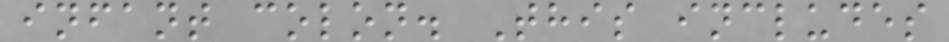infant colon. This includes
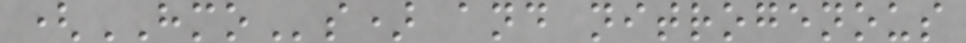(HMOs) and nitrogenous
